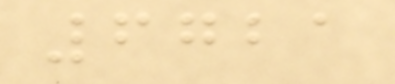6721
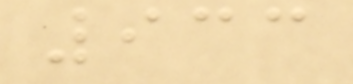933
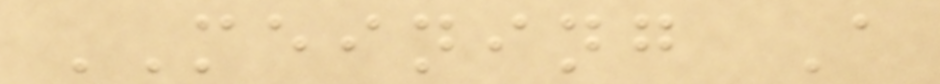MEINING A
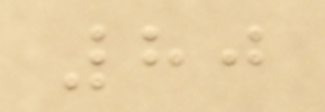80
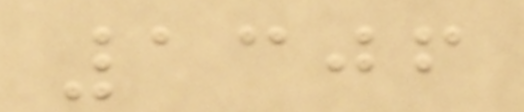1306
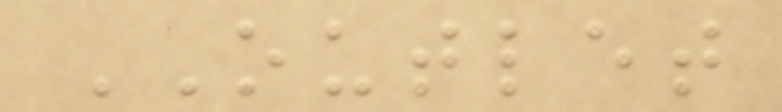OUTLET
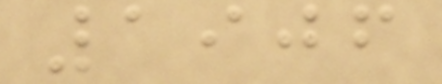1906
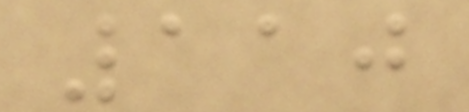110
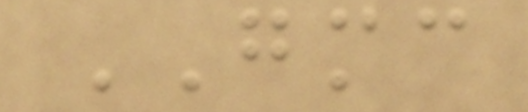GMC
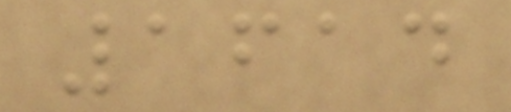1614
